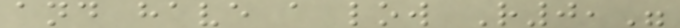and have a low R0,"
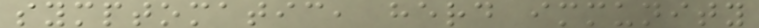symptomatic, herd immunity
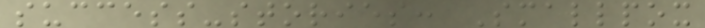success-stories: Smallpox
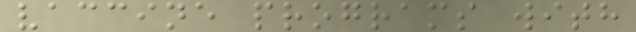vaccine programs with
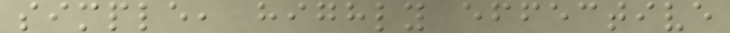simple, highly effective
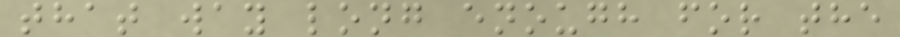that way long enough for the
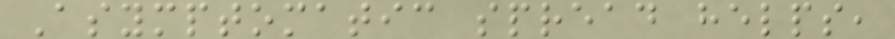Asymptomatic spread helps,
